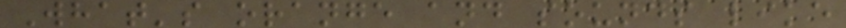What's orange and sounds like
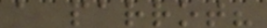a parrot?
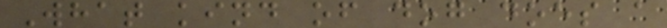What kind of dog does a
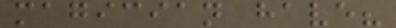magician have?
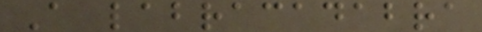A labracadabra
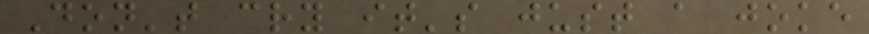Don't cry it's just a joke
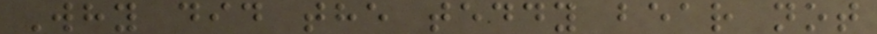Why did the teddy bear not
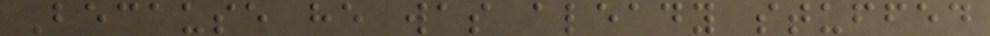Because he was aleady stuffed
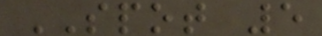SPOT 5
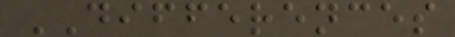DIFFERENCES
